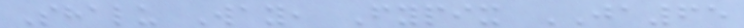Shalu Way, Fypix JA65
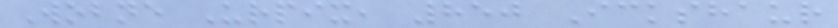Wobne Urpix, 850 Ickshaur
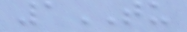1TU
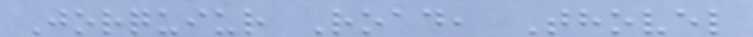Jorquiur Road, Thovel
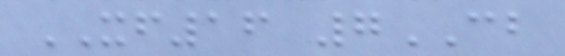XF16 7CB
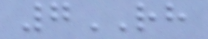7RH
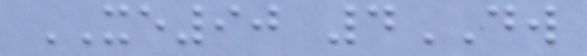XE90 4DW
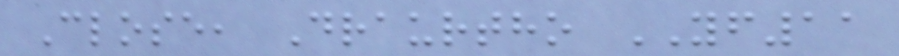Close, Draurtho YF11
